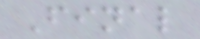Final
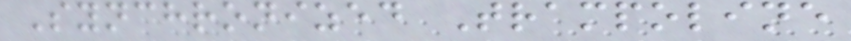Synchronized Trampoline
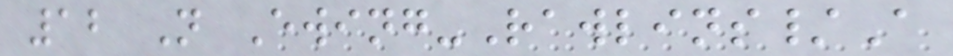12 N Ewing-Rawlins/A
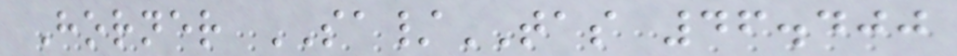Horner SA/TAS 46.400
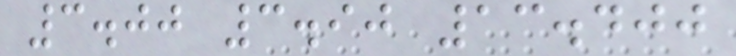3.00 3.90 13.400
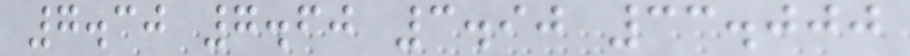7.30 7.60 3.90 33.000
